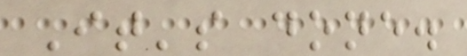It's done.
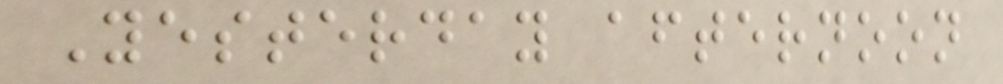Yesterday afternoon
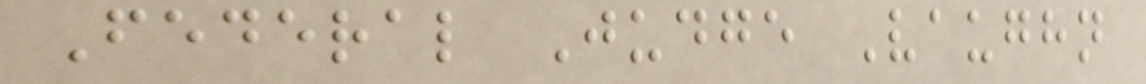Federal Judge Vaughn
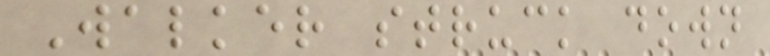Walker struck down
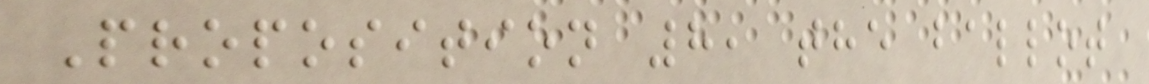Proposition 8, the ballot
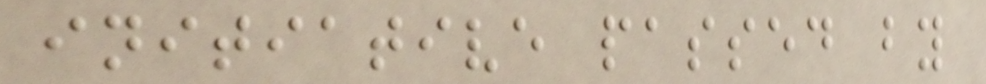initiative passed by
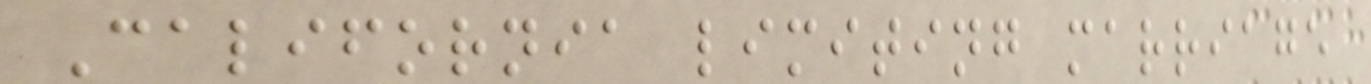California limiting marriage
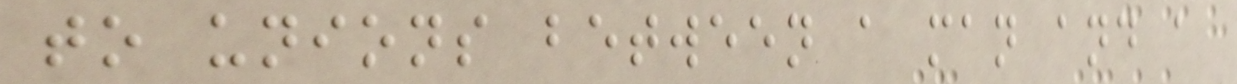to unions between a man and a
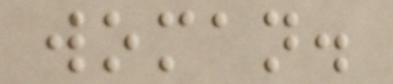woman.
